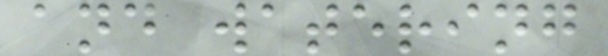and watering
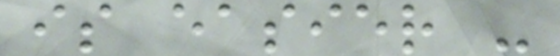is easier -
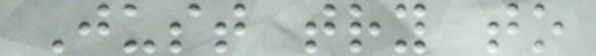Just try to
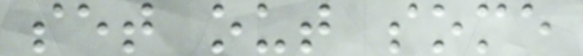set out some
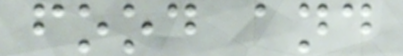food and
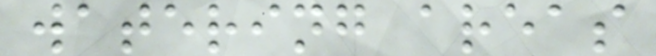watering areas
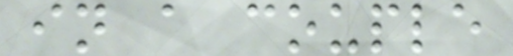in a couple
